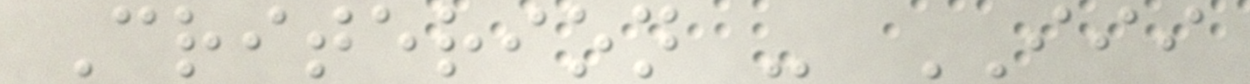Criterion - III
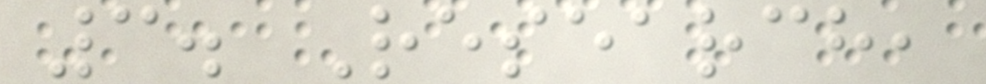3. Research,
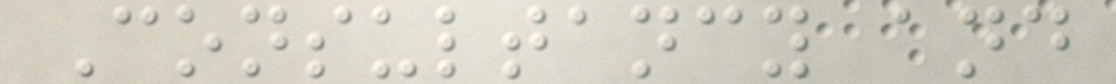Consultancy and
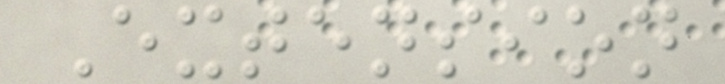Extension
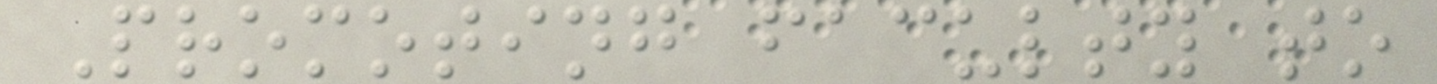Promoting faculty to
